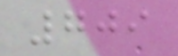709
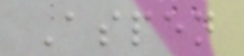Aspen
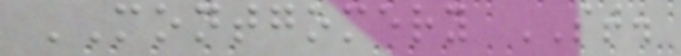MONTGOMERY ST.
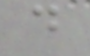d
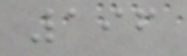196
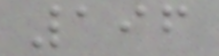196
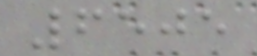6505
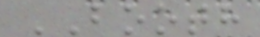BOOTH
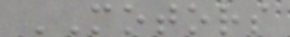MOTORS
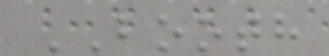BOOTH
